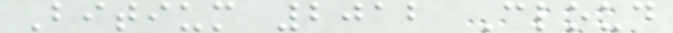Bitium 2012 Cloud
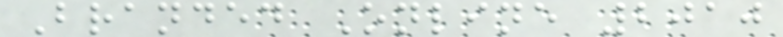Branded Online 2010
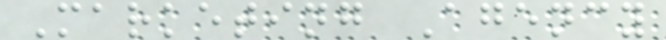Marketing Agency
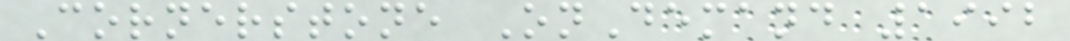Cornerstone OnDemand 1992
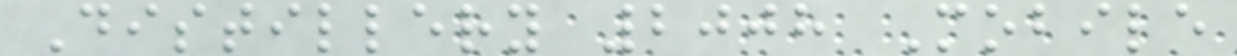Distillery 2008 Mobile
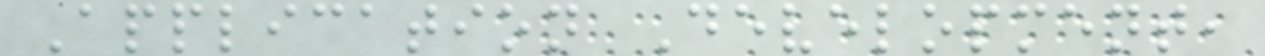Application Development,
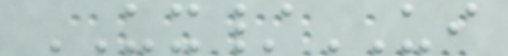UX/UI
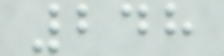248
